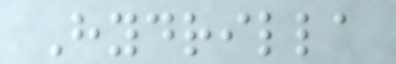Hydrilla
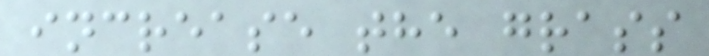increase the grass
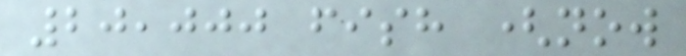20,000 fish (now
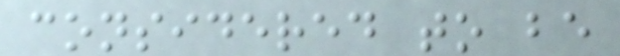considered to be
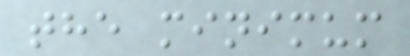the minimum
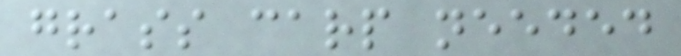grass carp needed
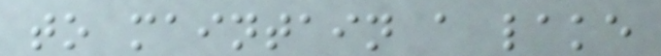to maintain a lake
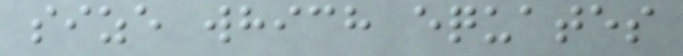size which equates
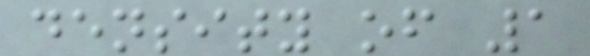density of 1
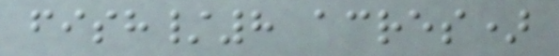fish/8 acres)
